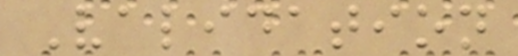Validation
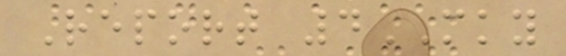Report 4MKY
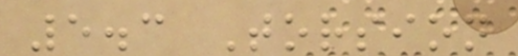5.3 Torsion
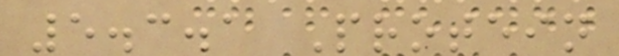5.3.1 Protein
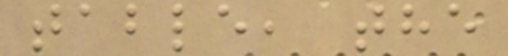table, the
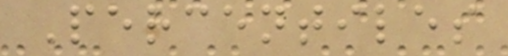Percentiles
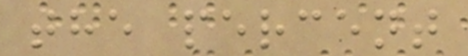the percent
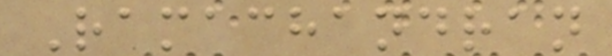Ramachandran
